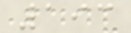193
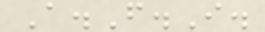A.F.I.
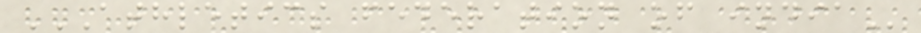ATHLETICS FEDERATION OF INDIA
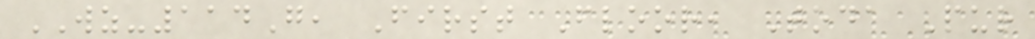WZ-114G, First Floor, Toda Pur
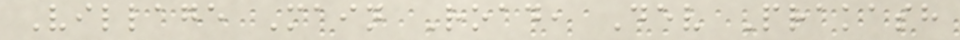Village Main Road, Dev Prakash
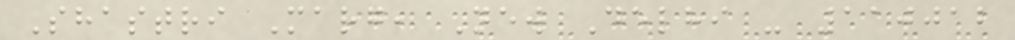Shastri Marg, New Delhi - 110012
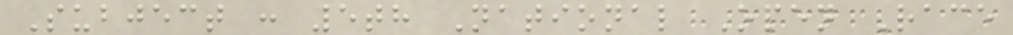Subject : 5th National Open Race
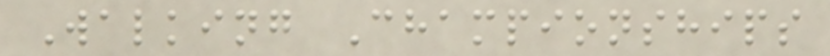Walking Championships
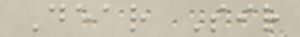Dear Sir
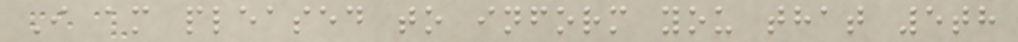I am pleased to inform you that 5th
